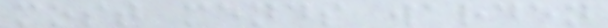most mends warden
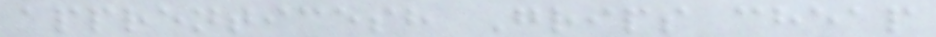apprenticesh Grips cheap
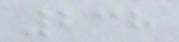238
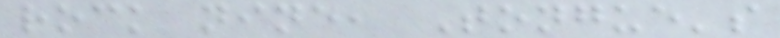rock nine, Tongue's
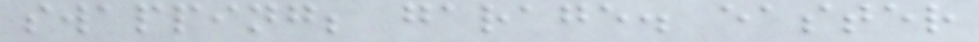swapping; garage. easter
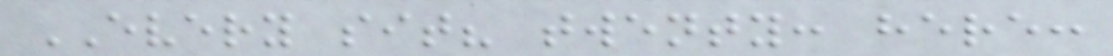EVERY sit? twenty: here:
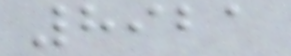8921
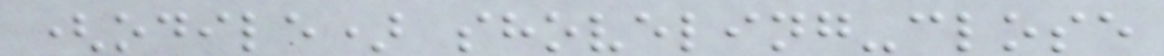(odile) shoveling-close
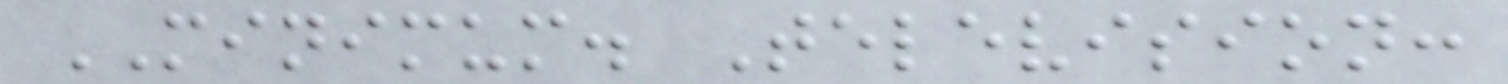MINIMUM. Television:
